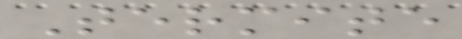Termite
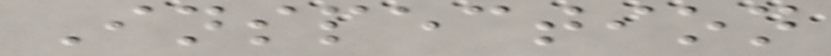Inspection
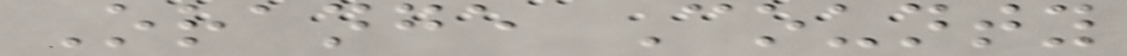Orange County
